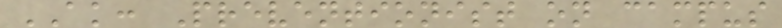AK: Preventionist on campus
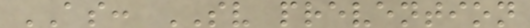AS: SV prevention
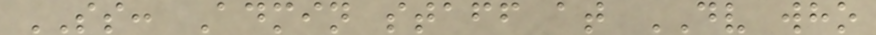SS: Admin staff at DV who
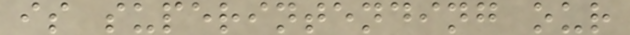is superintending our
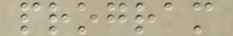program
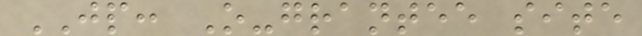JP: O-grantee site
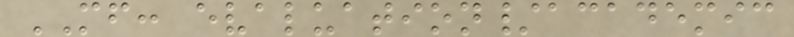MF: evaluation/academic
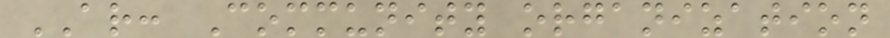AR: Community organization
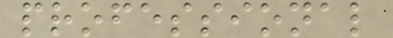professional
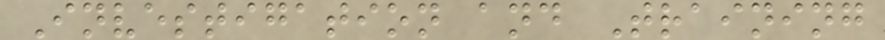Investigation and Training
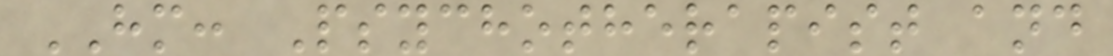HM: Psychotherapist and
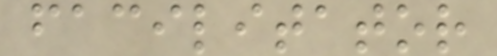facilitator
